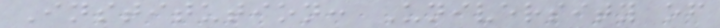Institution: University of
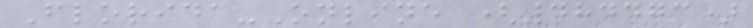Florida-Online (484473)
